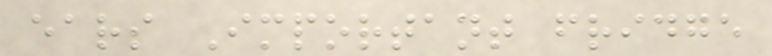ears Important fridge
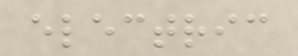electric
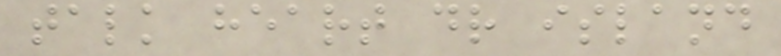talk heart dr island
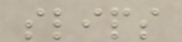slips
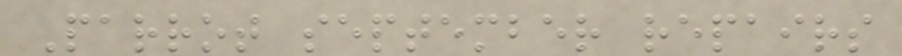Parrot september repairs
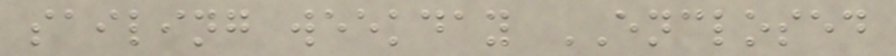sailing weekday ENCLOSED
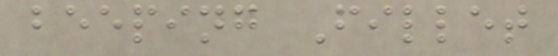beeping Fillet
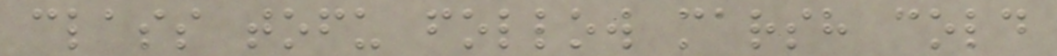class tofu follow marsh cold
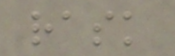rask
